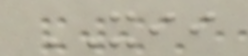XII
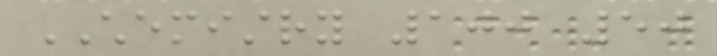CHEMISTRY 100 50
